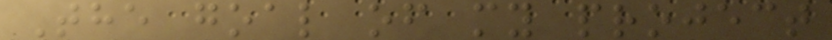The goal of my project
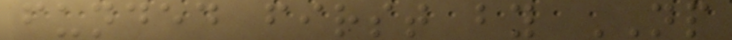funded first by NP
